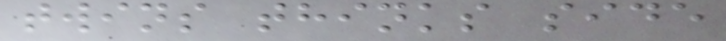twins thinks side
